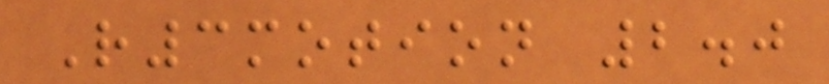R3motion 2.0
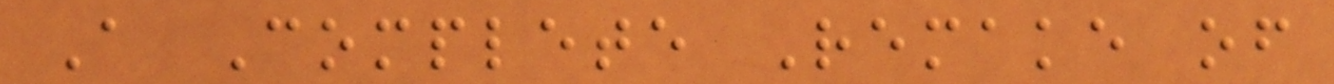A Complete Remake of
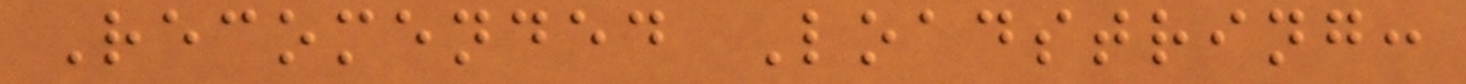Recomended Loadstring:
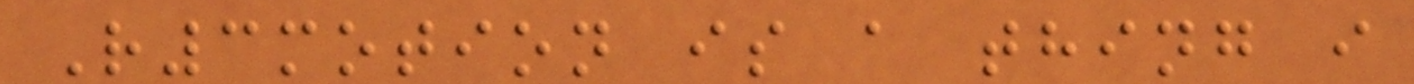R3motion is a thing i
